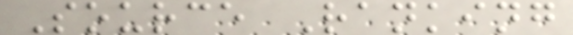Source Ranking
